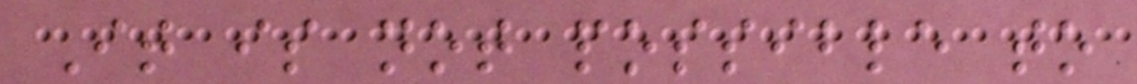It is not possible to
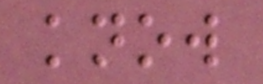know
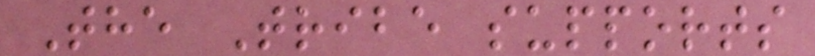The Tribe supports
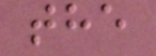the
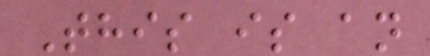This is an
